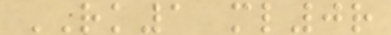RK1 ml0r
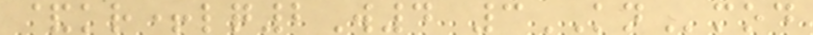&kr+lq2W4 3KNmod
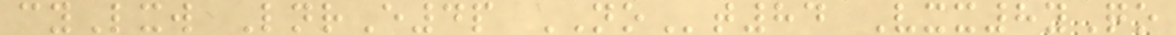cyLxw LnrE4p NOt84 Vxx8yQo
